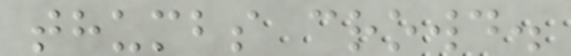thumbs crowd.
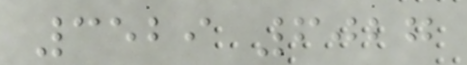3529 6027
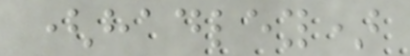(hadley)
